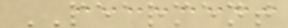PEARMENT
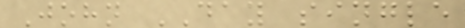John DAY single
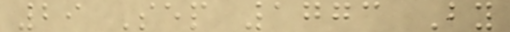29 Sep 1773 By
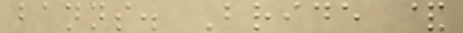banns. Bride &
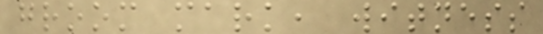groom mark, witness
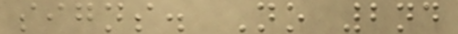signs. No 2nd
